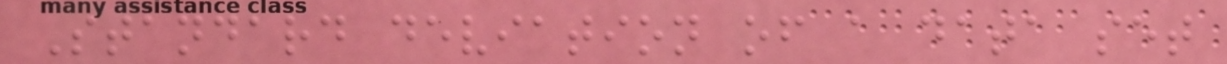Standard deviation of a data set
